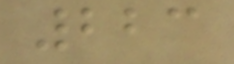223
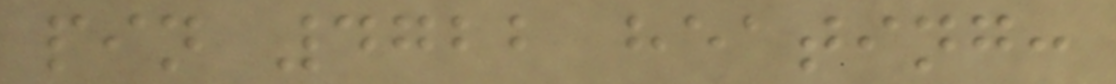pin 4722 heating:
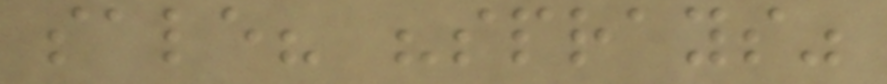sale? "sprays"
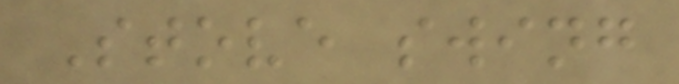Stove swing
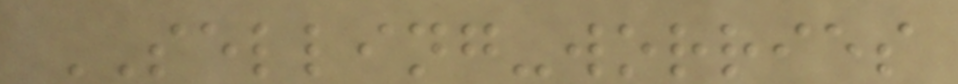SELLING-worries
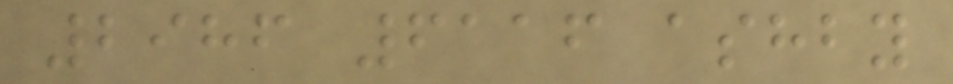2986 6116 ashby
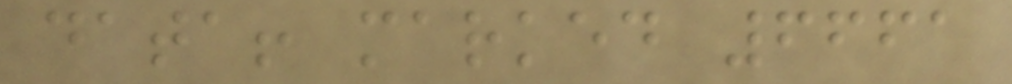data! marked 6661
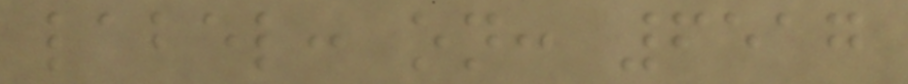label: on: 6517
